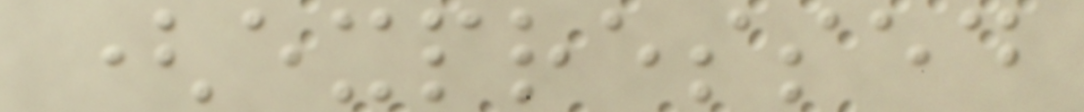(expressed
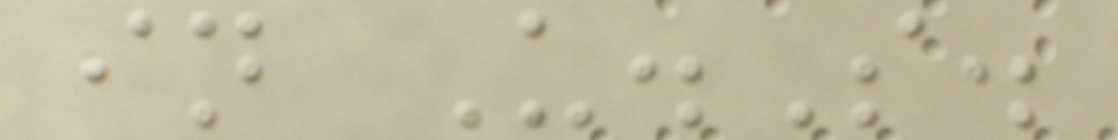in U.S.
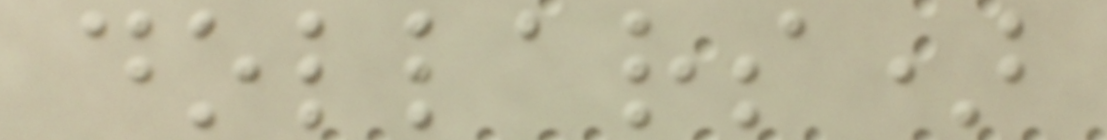dollars)
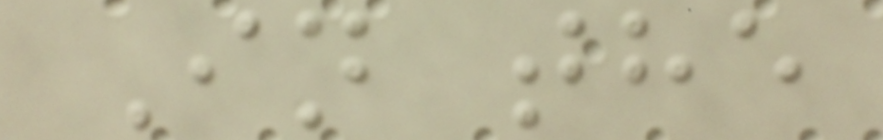In the
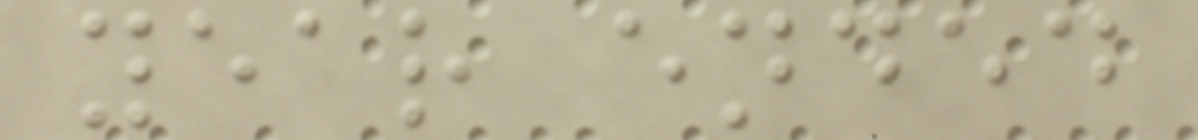year ended
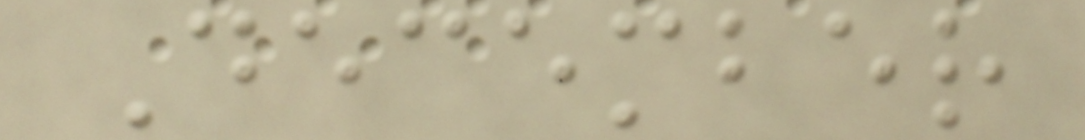December
